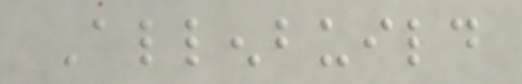Allenbuild
